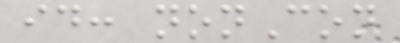id: nonCon
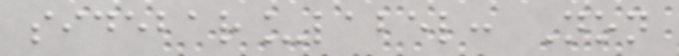sidebar_label: Non
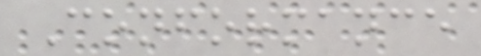Conformance
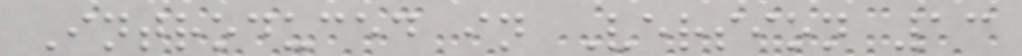Introduced in Version 13
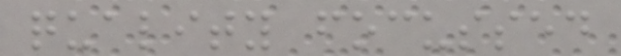quality focussed
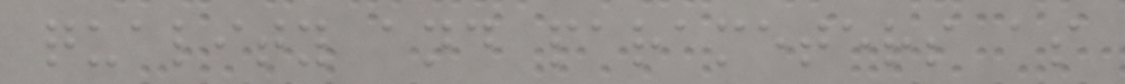quality and parameters as
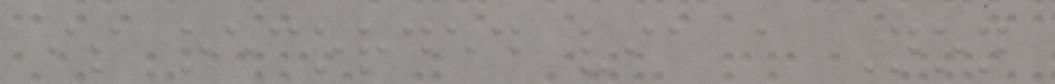is recorded via a Non
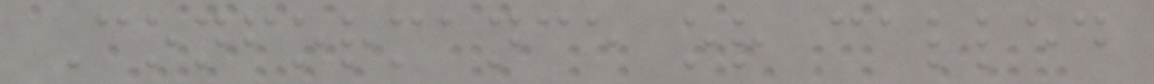Conformance or called
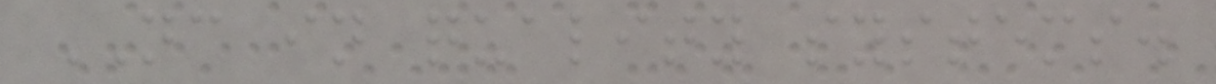NC in quality systems.
